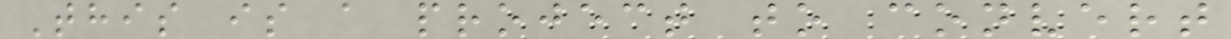This is a project to convert
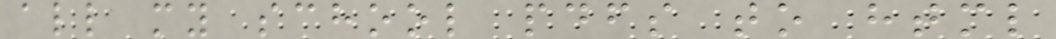all my school pdfs to html
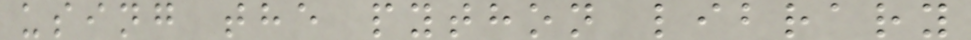using the python library
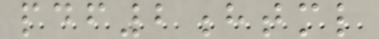pdf2html
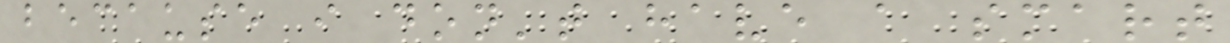because i don't have a smart
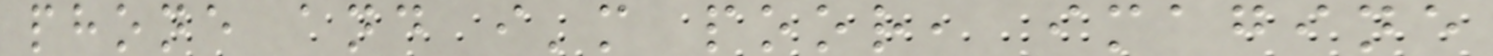phone and i'm poor, imagine
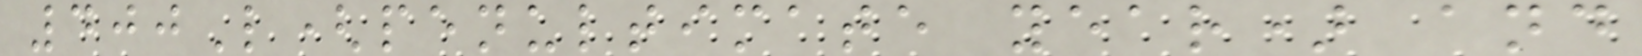400L(penultimate year) and
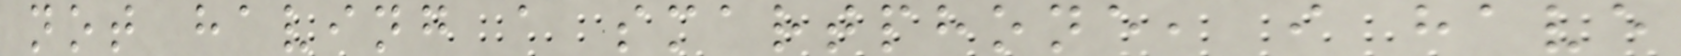not having a smartphone, i have
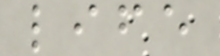life
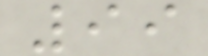99
